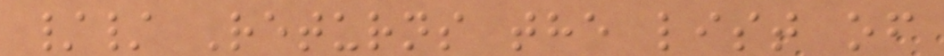// Returns the list of
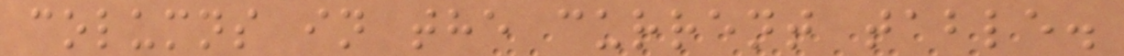columns in the current table.
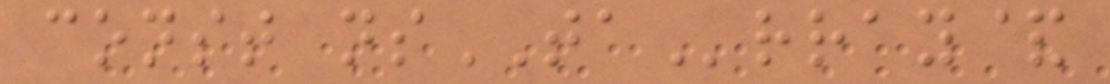const nsTArray&
